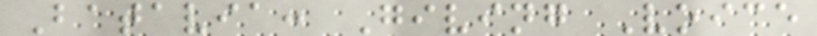Batavia: Giving Voice
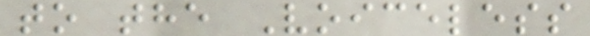to the Voiceless
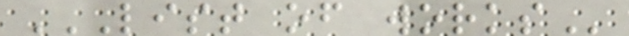LIST OF WORKS
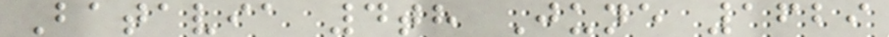Batavia 4th June 1629
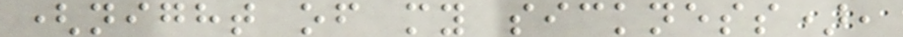(night of my sickness),
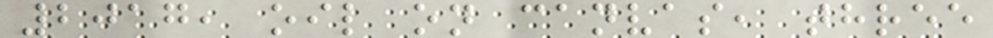2017, oil on canvas, three
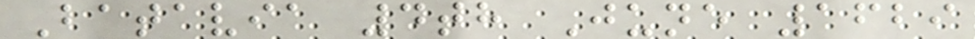Batavia 4th June 1629
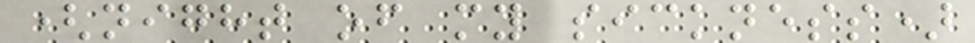(night of my sickness)
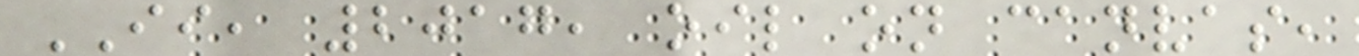II, 2017, oil on canvas,
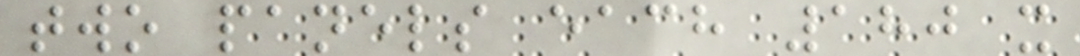two panels each 180 x
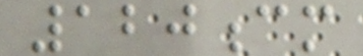120cm
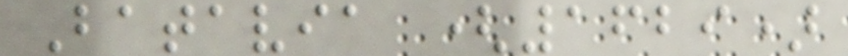Batavia (1629)
